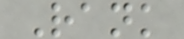Rank
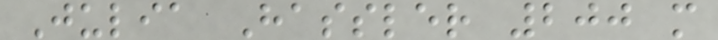Julia Hassler 200 m
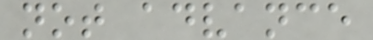not advance
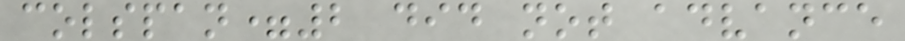colspan=2 did not advance
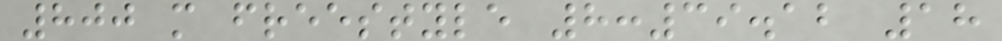800 m freestyle 8:39.12 18
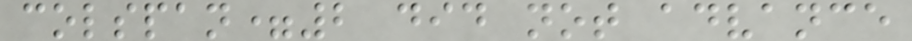colspan=2 did not advance
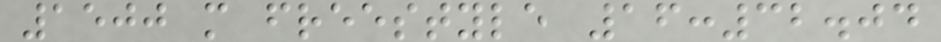1500 m freestyle 16:32.04
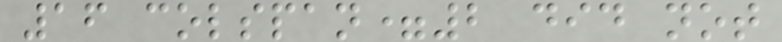16 colspan=2 did not
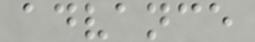advance
